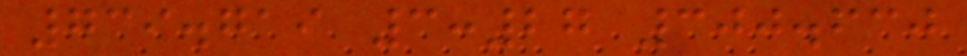739.719 3:27 300.630
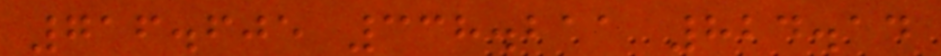716.605 338.211 824.14
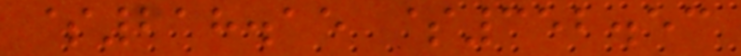$218.15 $352.53
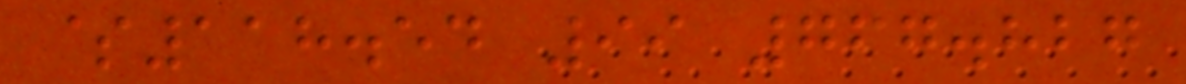$118.54 99 767.827
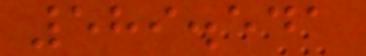589.541
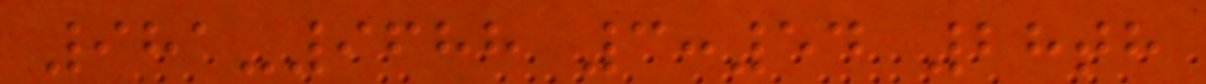981-9688 3:54 28th
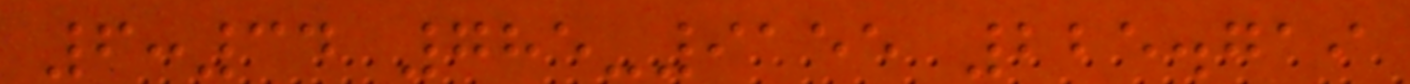6:34 785-9155 225.719
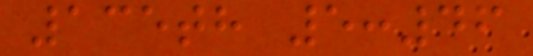135th 5:46
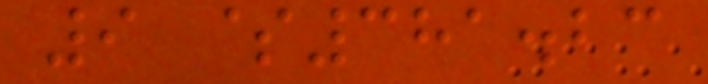9 $381.23
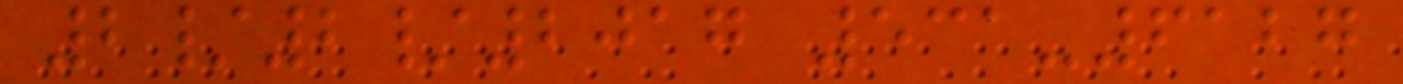2/2/2017 531-6127
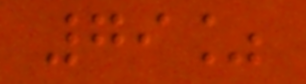79%
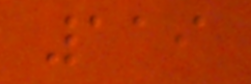119
